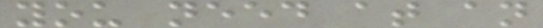you need at an
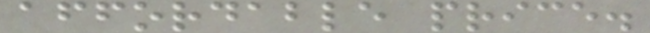affordable price.
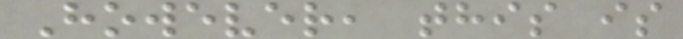However, this is
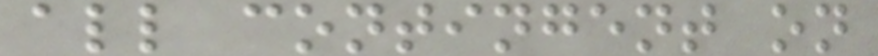all contingent on
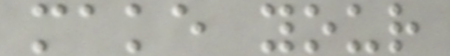make your
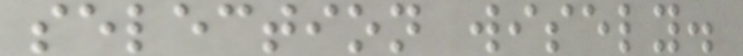selection wisely.
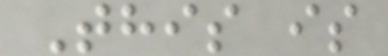This is
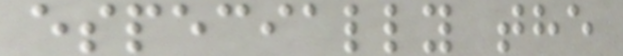especially the
